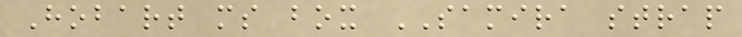Hobart ms box SAMIRA strap
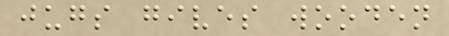jugs gives wooden
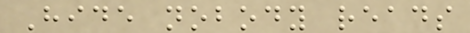Hide nobody reads
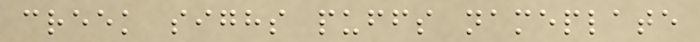creek sighs puffs nameplate
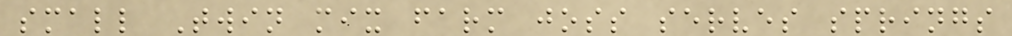small Twin mix farm joss serves springs
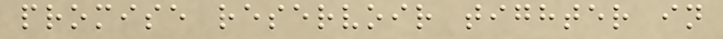promise reservoir tighter in
